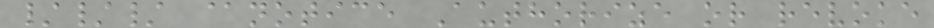/// @notice Authorize or revoke
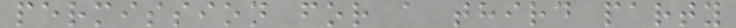permission for a third party
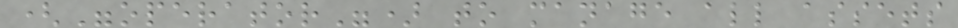("operator") to manage all assets
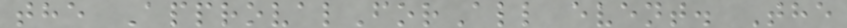the ApprovalForAll event. The
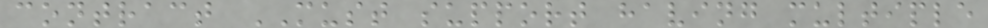contract MUST support having multiple
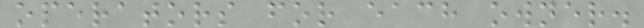operators for each owner.
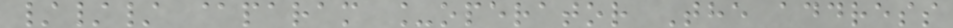/// @param _operator The address
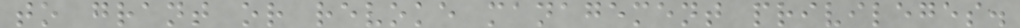to grant or revoke management privileges.
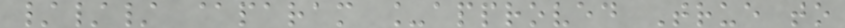/// @param _approved True to
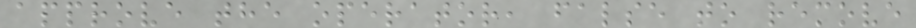approve the operator, false to remove
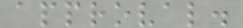approval.
